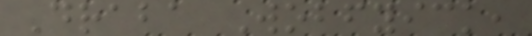Draba Wobfyick,
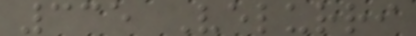335 Velurri
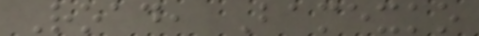Road, Bamexko
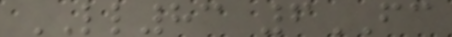LL83 6FC
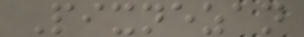Pixnezan
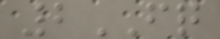2FQ
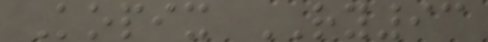Kopix RY93
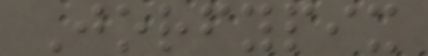Jorfypix
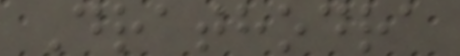Drathodra
